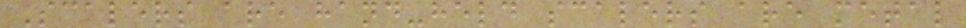Scalers are hand-held scalers are metal
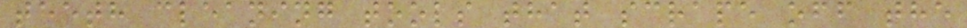teeth cleaning tools that scrape off the
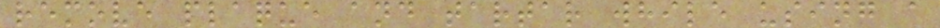remove plaque and tartar while using a
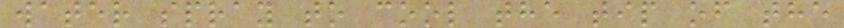water spray to cool the tip of the
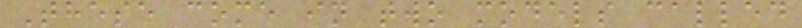These come in two models called
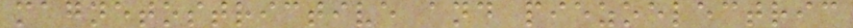magnetostrictive and piezoelectric
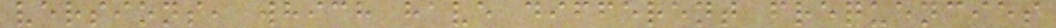versions, which have different frequencies
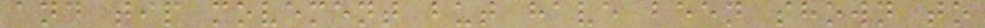and tip movement but have been shown to
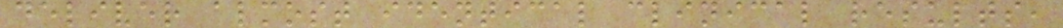deliver almost identical clinical results,
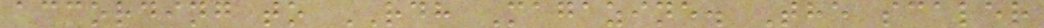according to RDH Magazine. The scaler
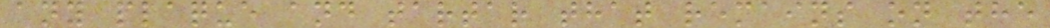any plaque and tartar that remains on the
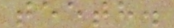teeth.
